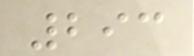293
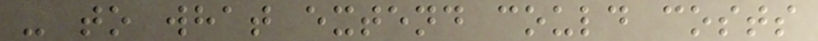- to what extend could costs
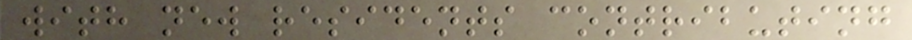with new residents contributing
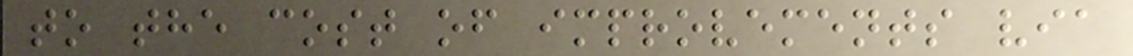to the cost of improvements via
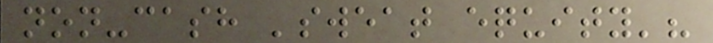non-cash 'sweat equity'?
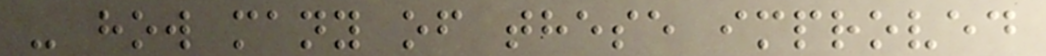- how many of these improved
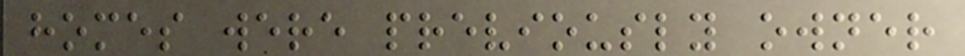homes were previously owner
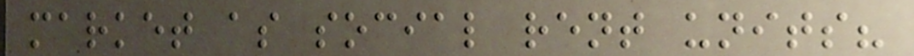market as social rent units?
